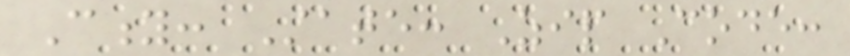City: State: Zip Code:
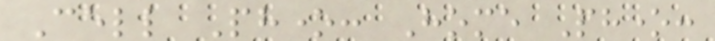Cell Phone: Home Phone:
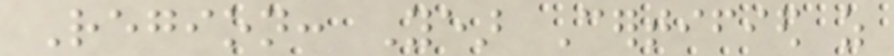Region: Year Certified as
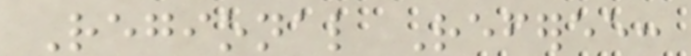Regional Referee:
